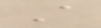A
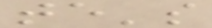te's
